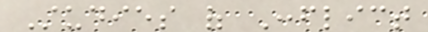Studies of Conflict
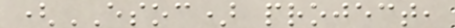(ESOC) project,
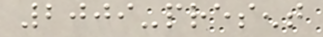2009-present
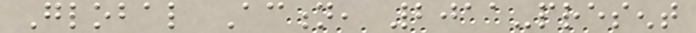Global Action, 2011-present
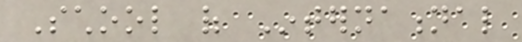School of International
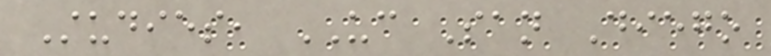Studies, UC San Diego
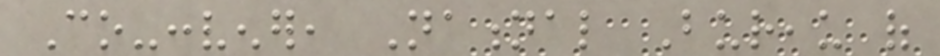Co-convener, National Bureau of
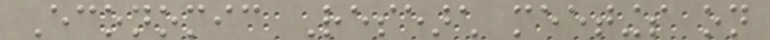Economic Research meetings on
